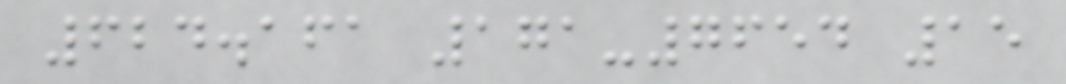624.161 171-7654 15
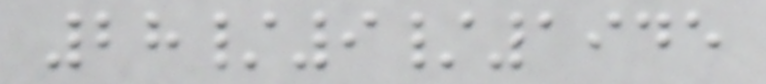28/9/1945
